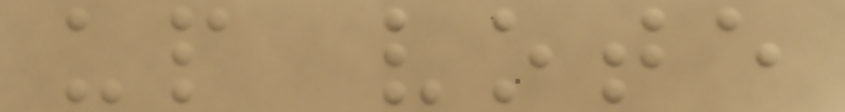up vote
